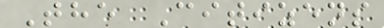The Citizens
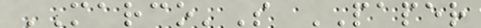MARCO'S PAPER
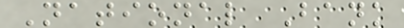National Bank
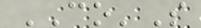CO'S
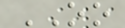OO
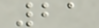21
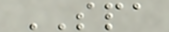SPA
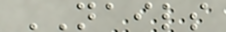NAILS
